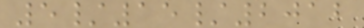5/15/2012
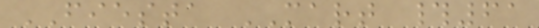FIESTA MART #61
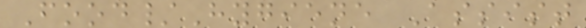Food/Hygiene Assist
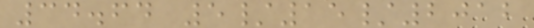34.64 5/15/2012
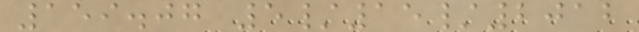159.07 5/15/2012
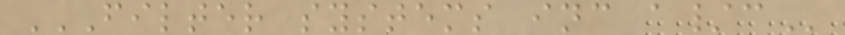FILTER SYSTEMS INC A/C
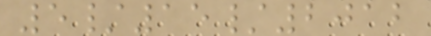5/15/2012
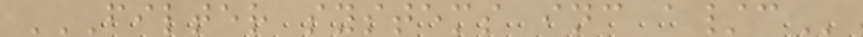FILTER SYSTEMS INC A/C
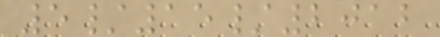5/15/2012
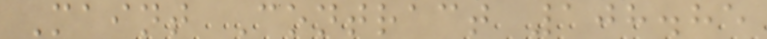Maint Contract 108.85
